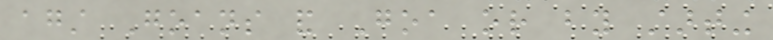against Goans and Goa or by starting
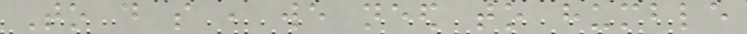To do so , we need to humble
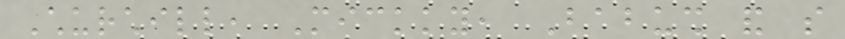Churchill, Mickky, Babush and so
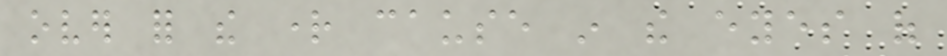over for the right cause in the eyes of
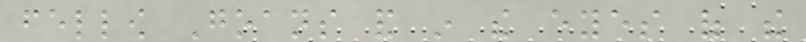fellow Goans and in the eyes of the
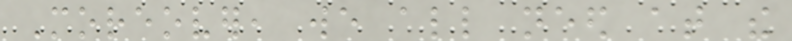Moreover, we all need at the
